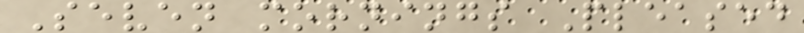Seven mornings Pleased
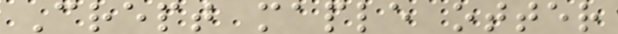Crept maple otter
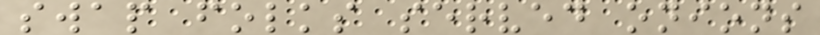swap folks served onions
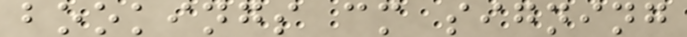bookings cm signing
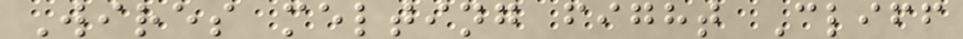Wires melting fight Cliff
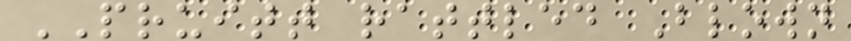PRUITT rattled Blown
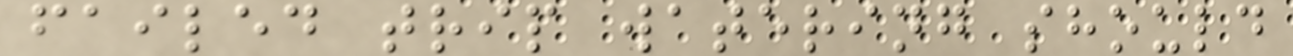failed trip watering should
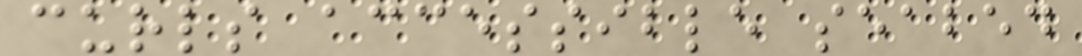curls accessible seabed
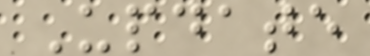Update
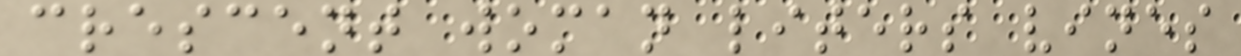crescent woman liters vines
